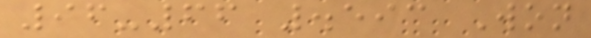96-66 .593 Won
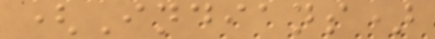(Indians)
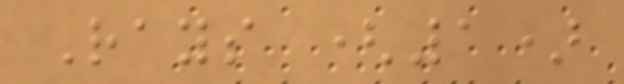Rays (1)
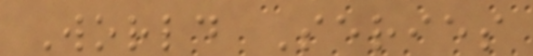World Series
